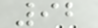92
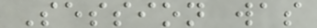Session was
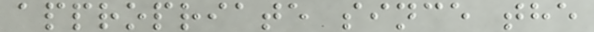appropriate since the
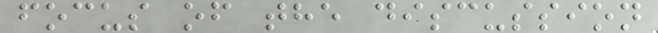focus of the discussion
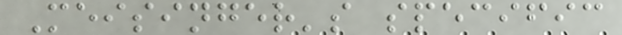Meisinger's specific
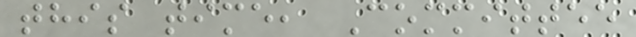this time, Committee
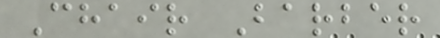Chair Barber
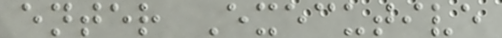enter Executive
